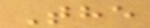The
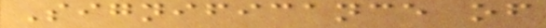Significance of
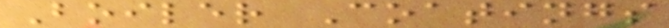Boiler Coatings
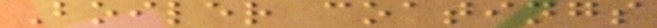Boiler coatings
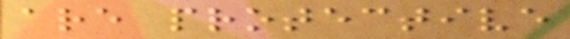are protective
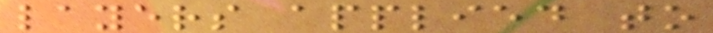layers applied to
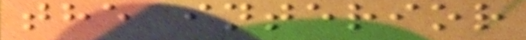the interior
